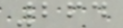264
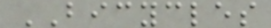BICYCLES
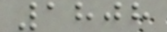1808
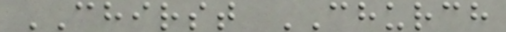CHIRST CHURCH
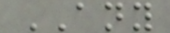ANY
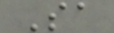Sa
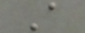A
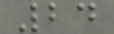24
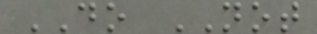DO NOT
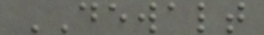DEWALT
